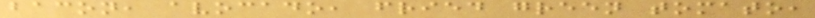bacon, avocado, fried green tomato,
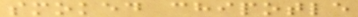smoked chipotle
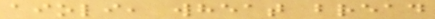aioli, wheat bread
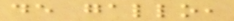de gallo,
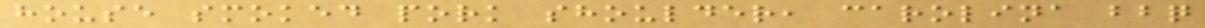house smoked pork shoulder, carolina bbq
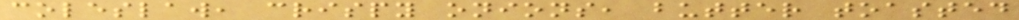coleslaw, crispy onions, butter toasted
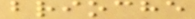brioche
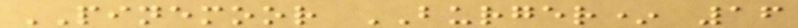PINEMOOR BURGER* 16
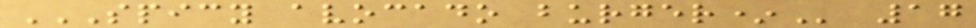SPICY AVOCADO BURGER* 17
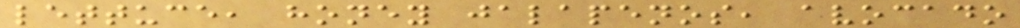lettuce, honey jalapenos, avocado
